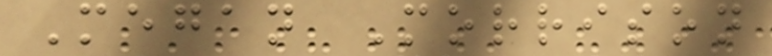Megan Morrison
